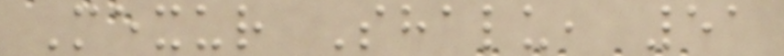Mexur Shalu, 51
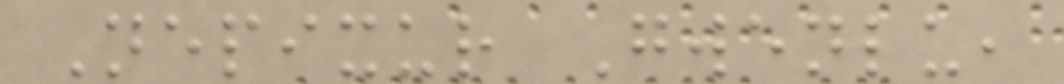Nepixur Gwenlu,
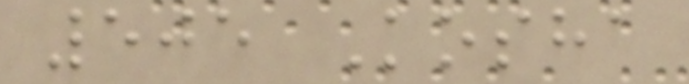505 Kosha
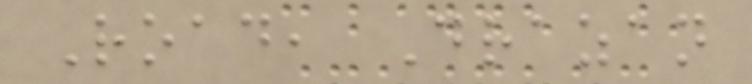Road, Drazan
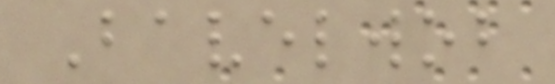Bavelwob
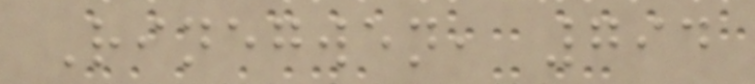Rinegwen, 794
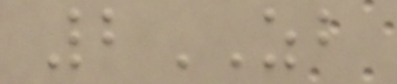2ZB
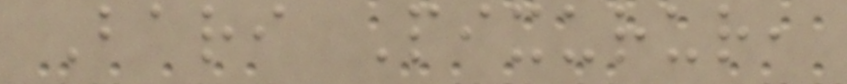Bari Pixurur,
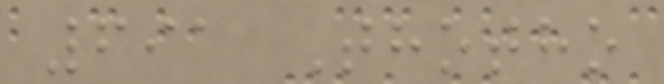691 Thotho
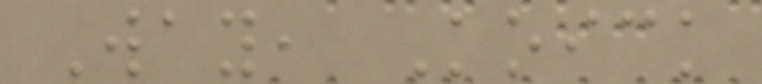Way, Koick
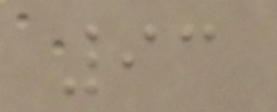93
